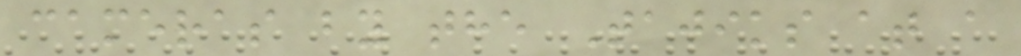cameras by the Tajiks at a
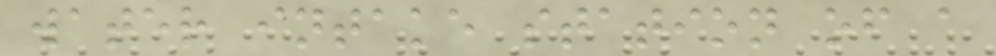water intake station of a
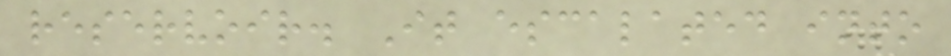reservoir. It escalated into
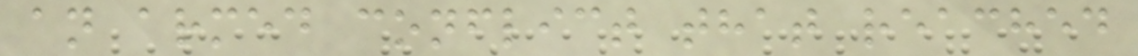an armed conflict that reached
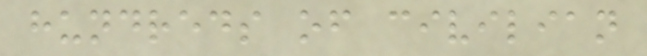hundreds of civilian
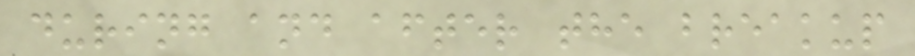during and after the breakup
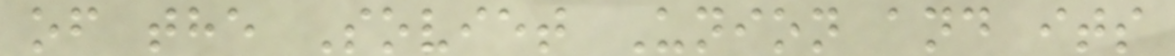of the Soviet Union and its
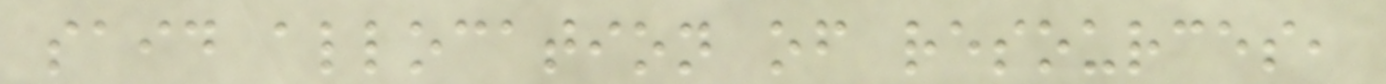said allocation of resources,
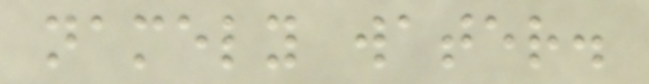namely water.
